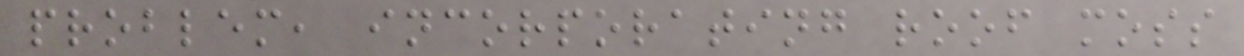problem, incorporating roof moss
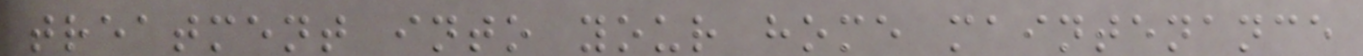treatment into your home maintenance
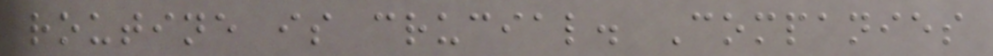routine is crucial. Companies
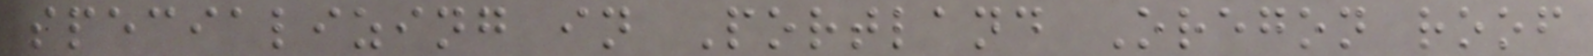specializing in Portland Oregon roof
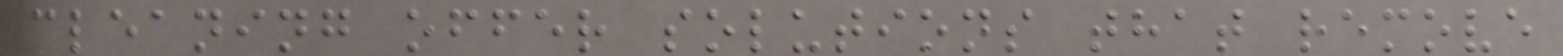cleaning offer solutions that remove
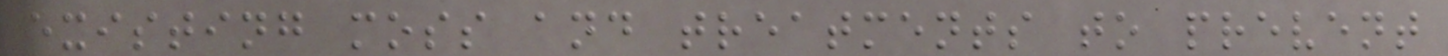existing moss and treatments to prevent
